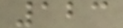123
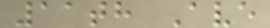11th Ave
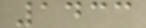1433
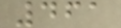461
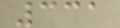331
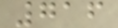716
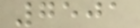7501
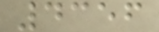4356
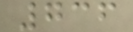736
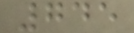745
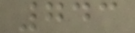743
